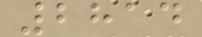2814
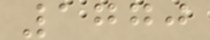1770
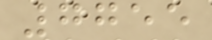7755
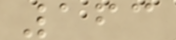163
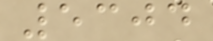5304
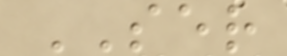SER
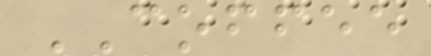COFFEE
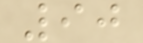90
